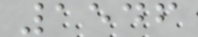1546
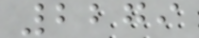2279
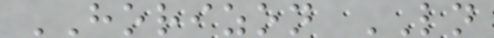HORIZON LN
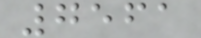7561
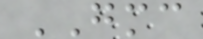GMC
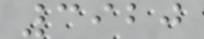3920
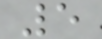5
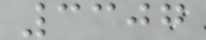3307
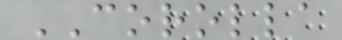COROLLA
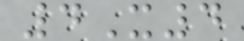4X4
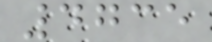4735
